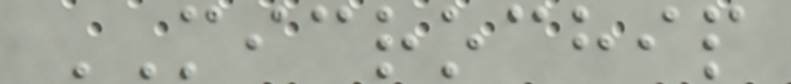MICROCHIP
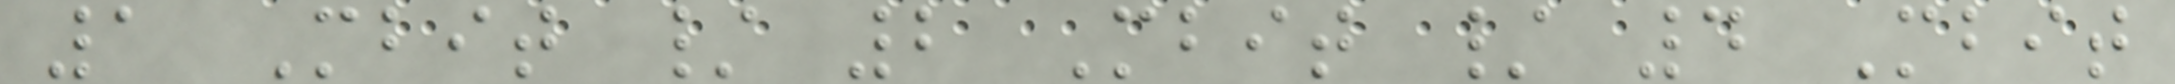1 Mbit / 2 Mbit / 4 Mbit
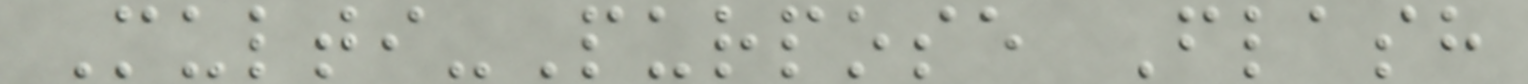Multi-Purpose Flash
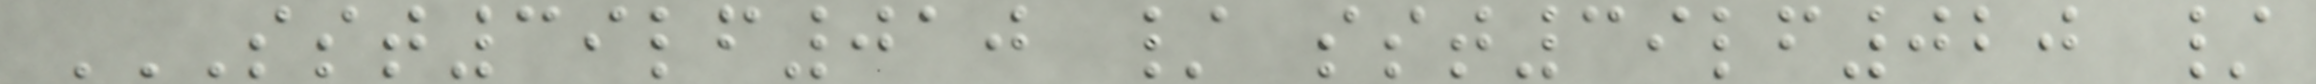SST39LF010 / SST39LF020 /
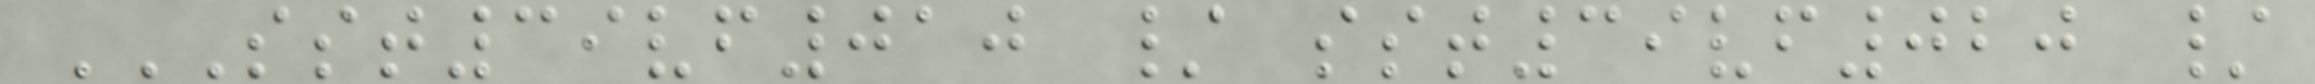SST39VF010 / SST39VF020 /
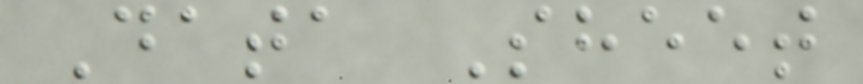Data Sheet
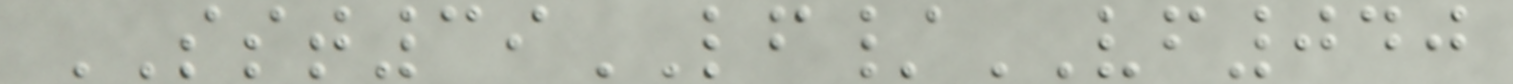SST39LF/VF040
